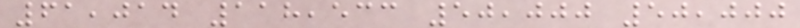61,014 118,533 50,000 50,000
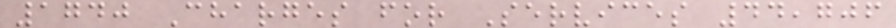1740 Charges for Services 44,706
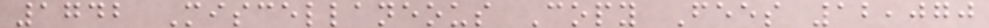1742 Miscellaneous Copy Fees 12,070
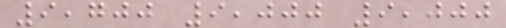9,700 9,000 9,000
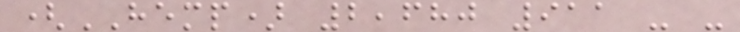(HEMP) 2,680 911 - -
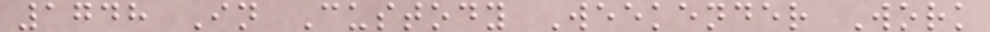1748 In Custody Weekender Work
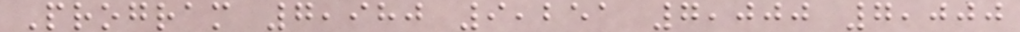Program 7,980 9,251 7,000 7,000
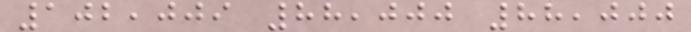102,009 88,000 88,000
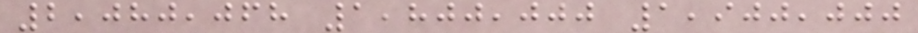2,080,068 1,800,000 1,900,000
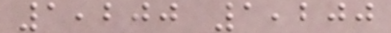1,200 1,200
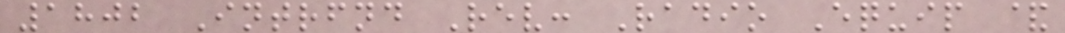1802 Intrfnd Rev: Radio Equip &
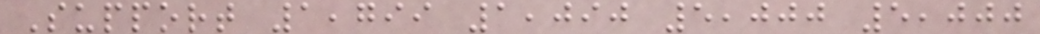Support 1,799 1,090 5,000 5,000
